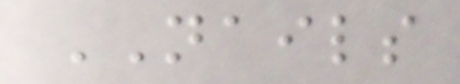NAILS
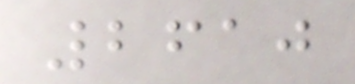2610
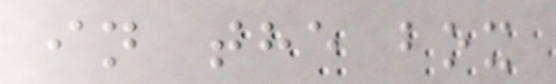in the box
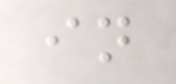in
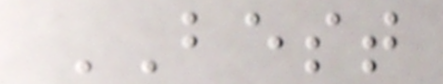BEST
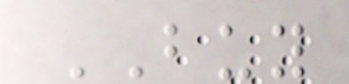BUY
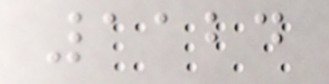1124
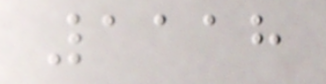1118
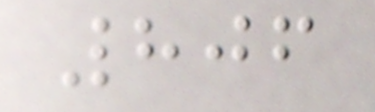806
